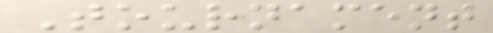Tournament
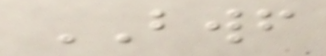BWF
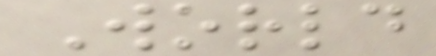World
